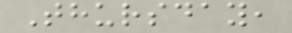Thursday,
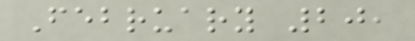February 20,
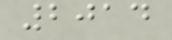2014
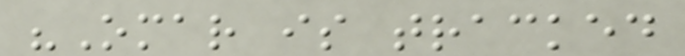"Omar is tracked
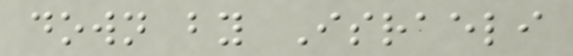down by Israeli
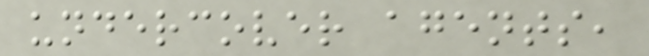undercover agents,
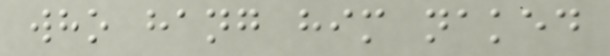who hang him naked
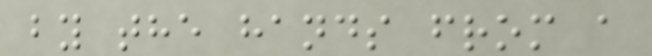by the hands from a
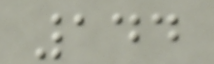144
